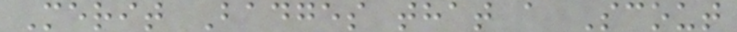Merit Badges that a Scout
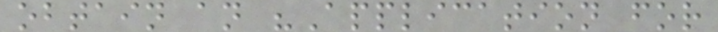obtain an "Application for
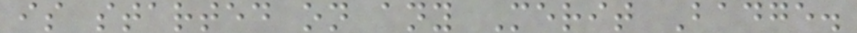is started on any Merit Badge.
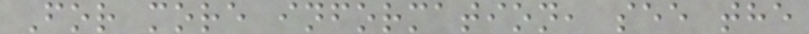For more information, see the
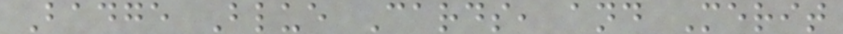Badge Blue Cards, and Merit
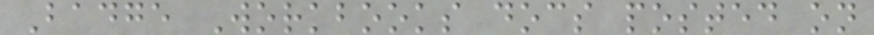Badge Workbooks docs posted on
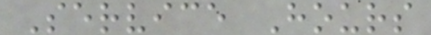Service Hours
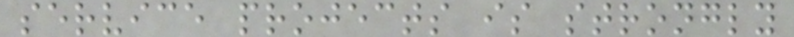service projects is strongly
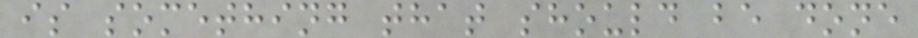is something that should be done
